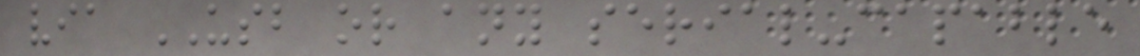via USB or any serial-capable
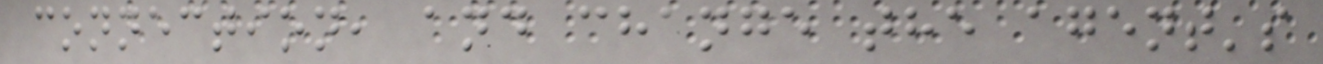connection, and change the agent's
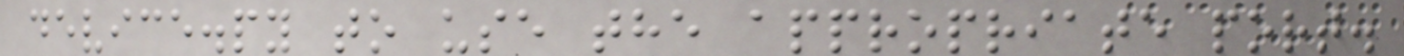device.py to use the appropriate port.
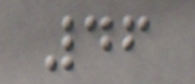46
